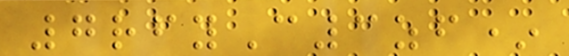7rfyC3zf*
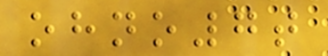ohno7t
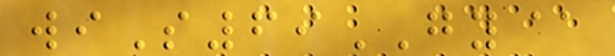wiS69GY@
